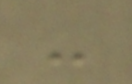-
